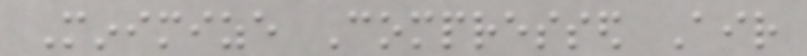Minimize Compressed Air
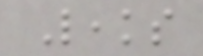Leaks
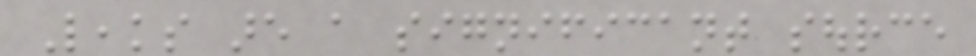Leaks are a significant source
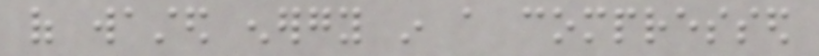of wasted energy in a compressed
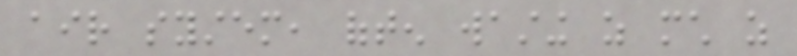air system, often wasting as much as
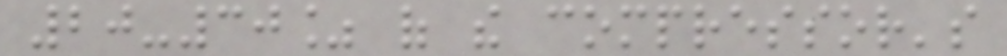20-30% of the compressor's
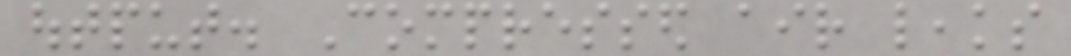output. Compressed air leaks
